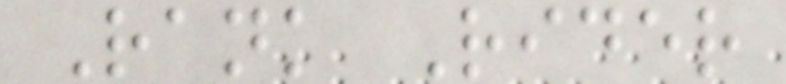Rank Rider
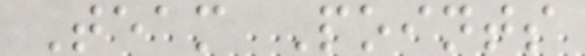Team Points
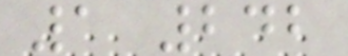1 242
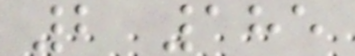2 185
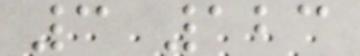3 123
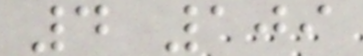4 109
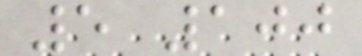5 100
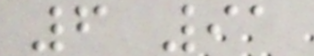6 91
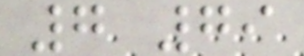7 79
